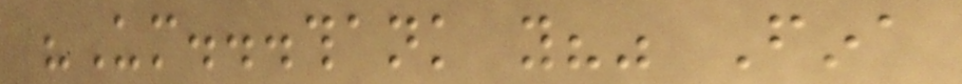"Um...thank you?" Fina
